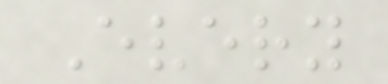Every
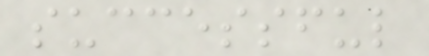successful
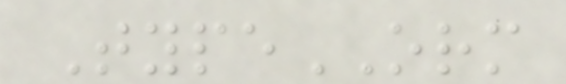TypeORM
